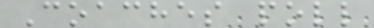Coaches poll
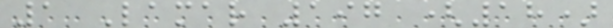1 Lamar 197 (18)
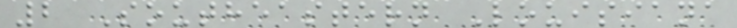2 Southeastern Louisiana
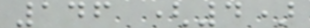146 (4)
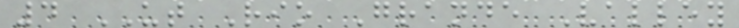4 UT Rio Grande Valley
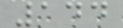144
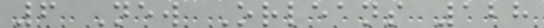6 New Orleans 128
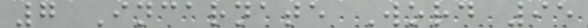7 Incarnate Word 95
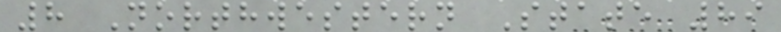8 Northwestern State 89
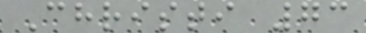Christi 73
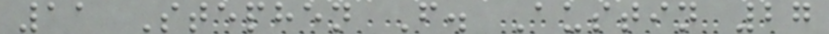11 Stephen F. Austin 27
